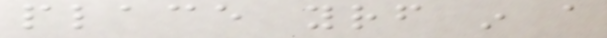place yourself in a
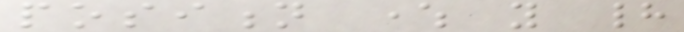position where you had
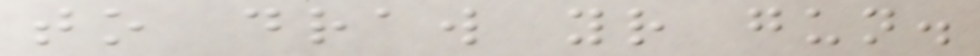to draw your gun.
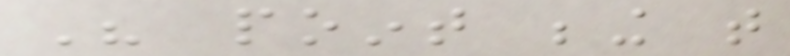His point being that
